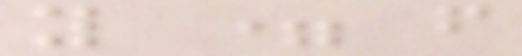y = f
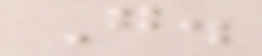G.
